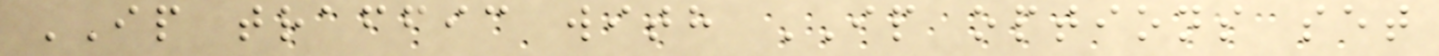IP traffic with IP options set
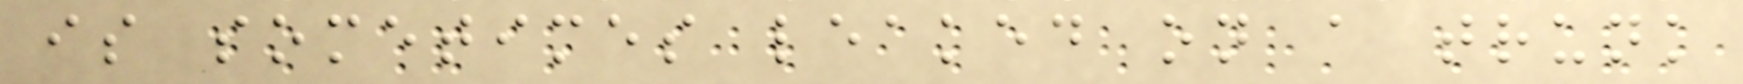is sometimes leaked on a trunk
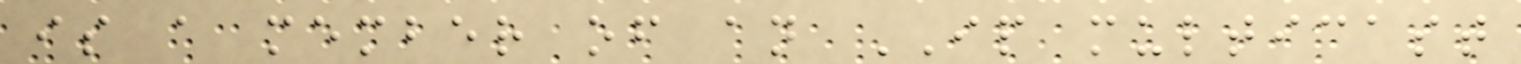is a member of an IP multicast
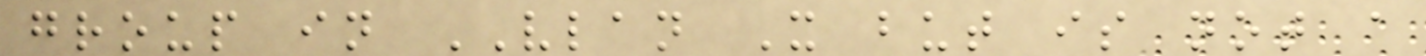group in VLAN X but is not a
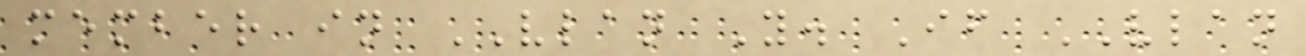member in VLAN Y. If VLAN
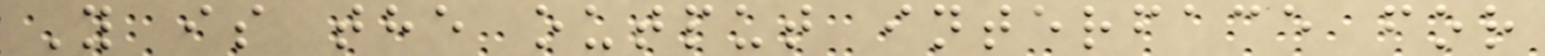Y is the output interface for
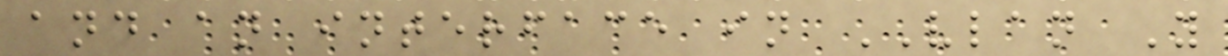and an interface in VLAN Y
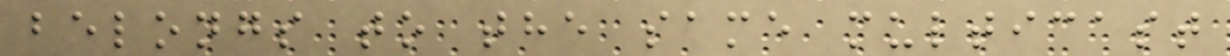belongs to the same multicast
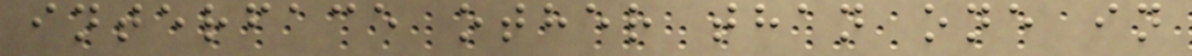interface other than one in
